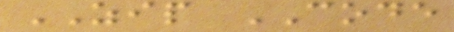ZIP CODE
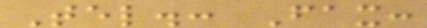Tel.: Fax:
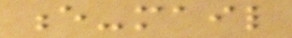e-mail
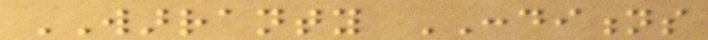WARRANTY CONDITIONS
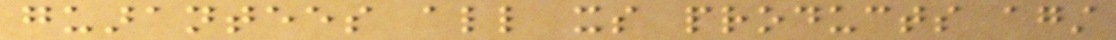guarantees all its products against
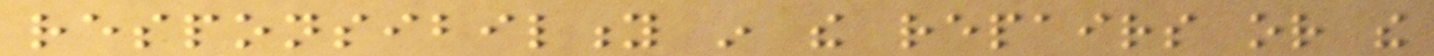responsibility in the repairs or the
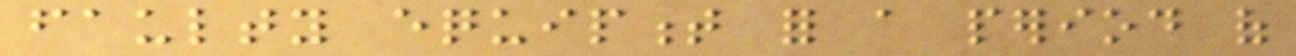faulty equipment for a period of
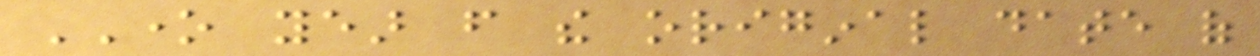ONE year from the original date of
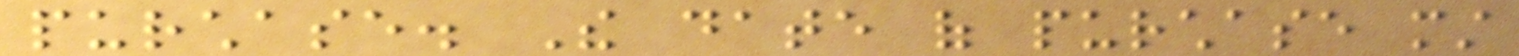purchase. The date of purchase must
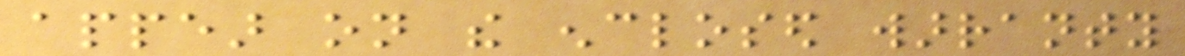appear on the enclosed warranty
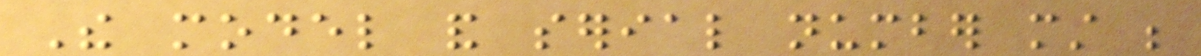The model and serial number must be
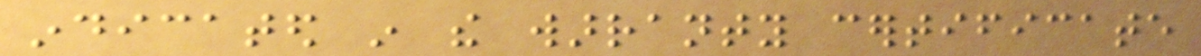indicated in the warranty certificate
